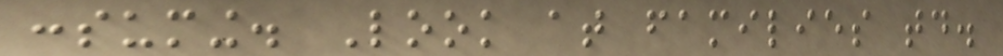consuming. Look at families today.
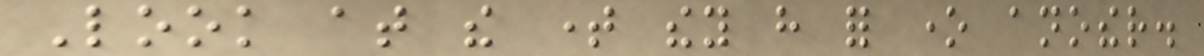Look at the time they have for one another.
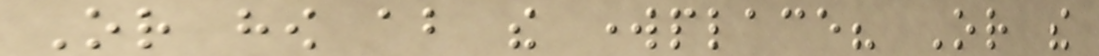Or how about the workplace? Or the
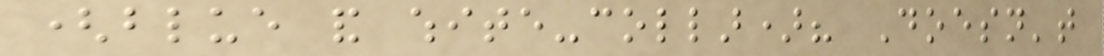(blue and white-collar)? Doesn't
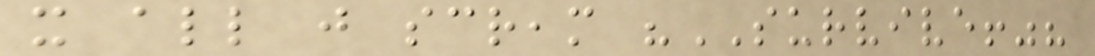it all just scream "SURVIVE!"?
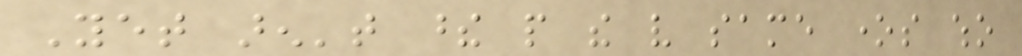Yet aren't these people the very same ones who
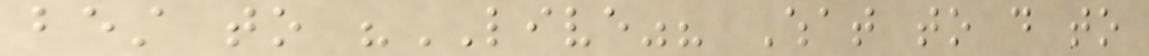best to "LIVE"? What to do to
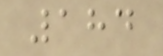184
